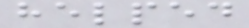helped
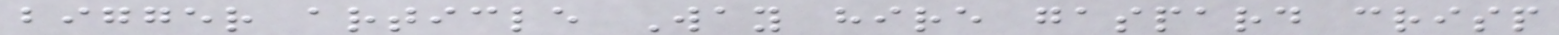bigger article Way hire gaspard crisp
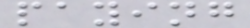paying
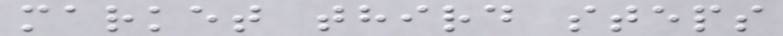market third steps
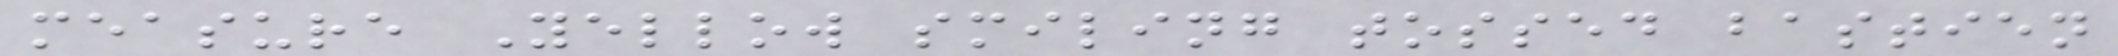measure Yellow smiling tossed bastien
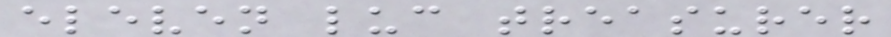eleven luc treasurer
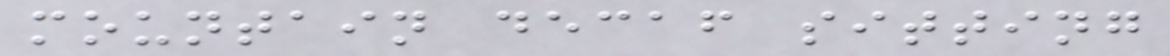mountain decaf sitting
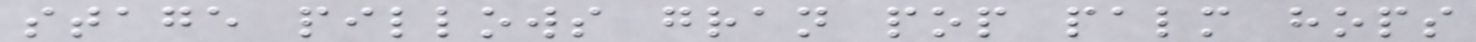stage pillows gran pop palm hops
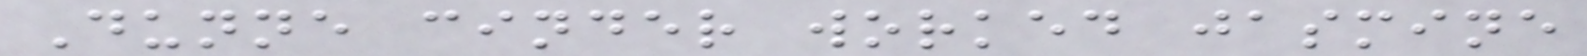Dunne cinder worked jasmine
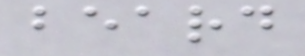beard
